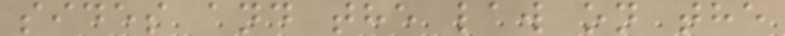sides and the law on the
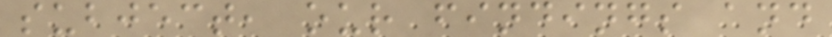subject, our findings and
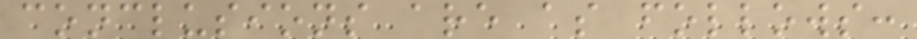conclusions are as follows:
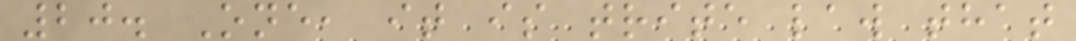20. One, it is trite law that
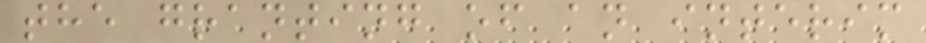the granting of an interim
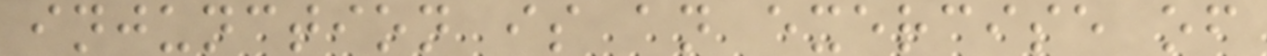injunction is an exercise of
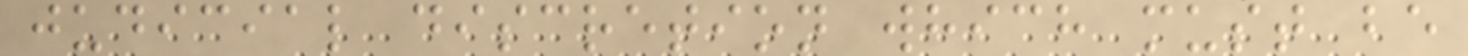judicial discretion which must be
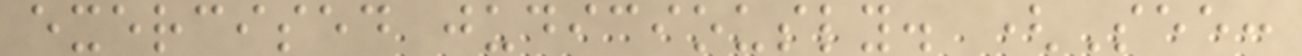exercised judiciously. (See:
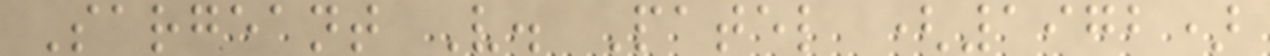Sargeant V. Patel (1972)
